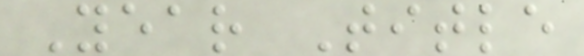Year Title
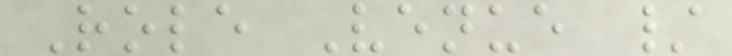Role Venue /
